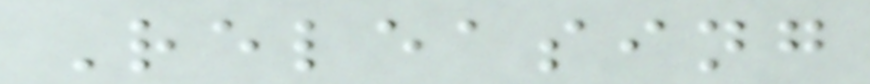Releasing
